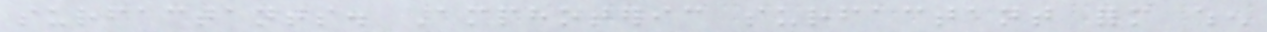surfactants. Amphoteric surfactant form when
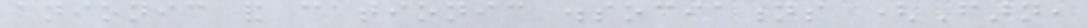anionic and cationic dissociations (Farn,
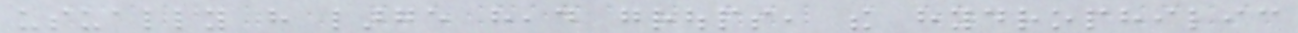usually have large head groups, the hydrophilic
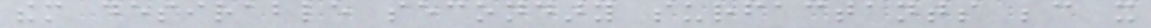them desirable secondary surfactants because it
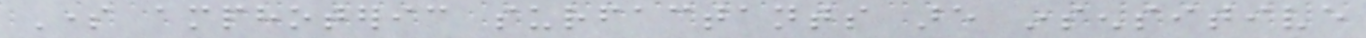Some amphoteric surfactants are insensitive
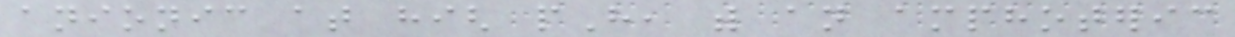anionic at high pH, with an amphoteric
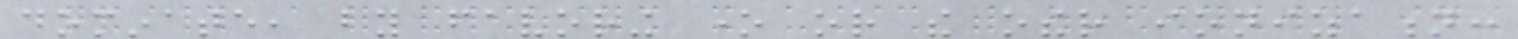dominate, by favoring one or the other ionization:
